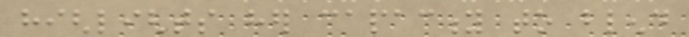highlights her capacity to blend
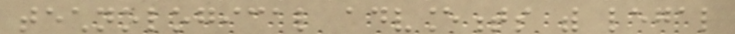technological advancements with legal
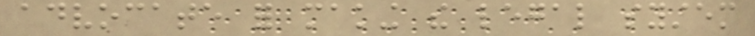advocate for making the legal system
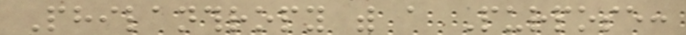Philanthropy with a Purpose:
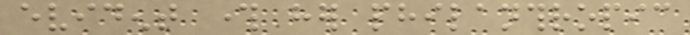evident through her philanthropic
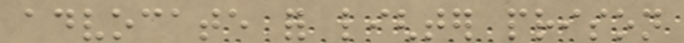advocate for lighter prison
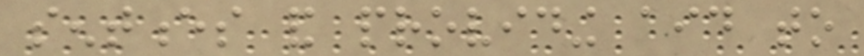sentences and providing aid to
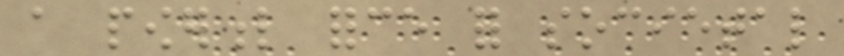a powerful force for societal
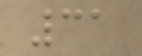31
